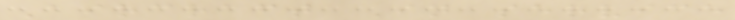Aircraft In service
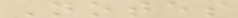Notes
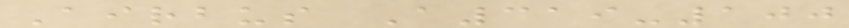Airbus A319-100
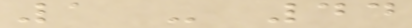1 - 44
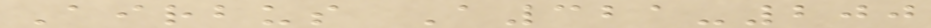Airbus A321-200
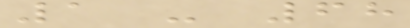1 - 68
